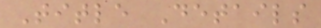Title Details
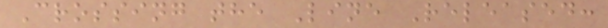Crossing the Line Released:
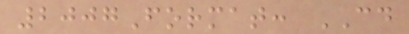2007Format: CD
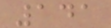141
